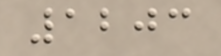1203
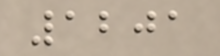1201
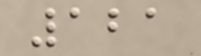121
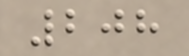208
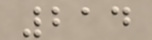214
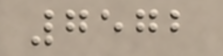7572
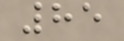85
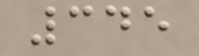345
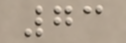73
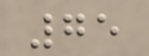75
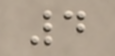4
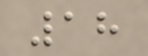18
